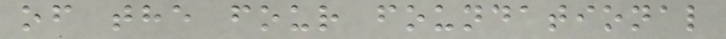of the four foundational
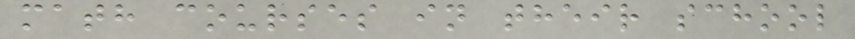math courses in their school
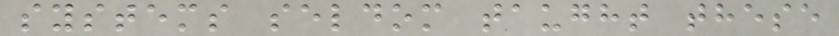systems seldom taught these
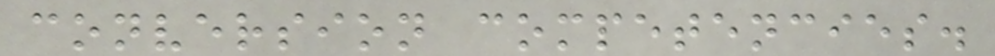conversion competencies.
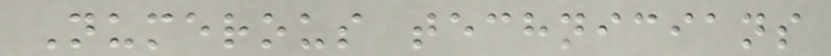Numerous technicians
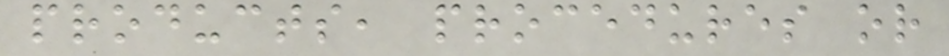products, procedures or
